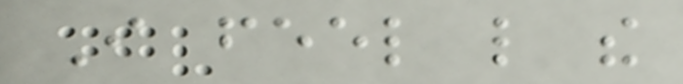I feel like the
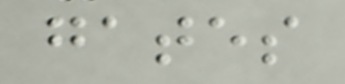gates
